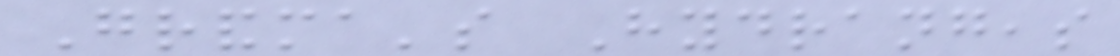Grandma's Hydrangeas
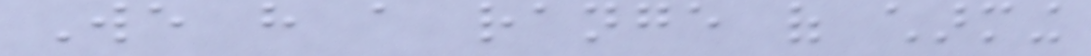We have a range of charming
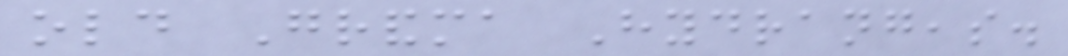old Grandma Hydrangeas.
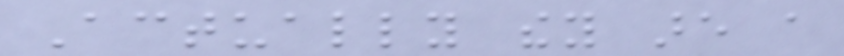Actually they are a
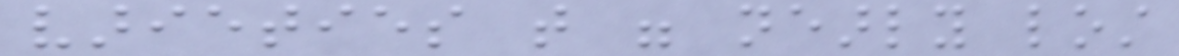varieties that were nearly lost
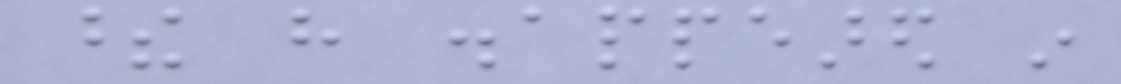these have disappeared in
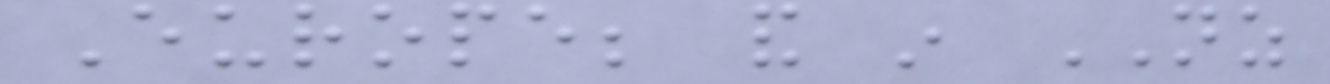Europe; and in NZ
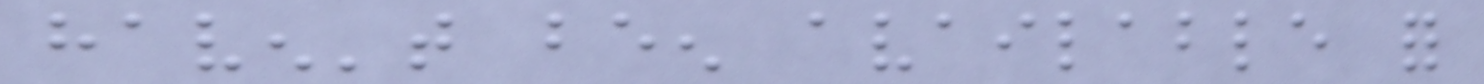haven't been available for
